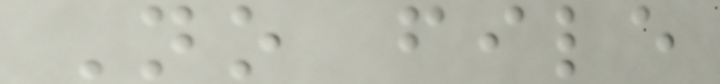No file
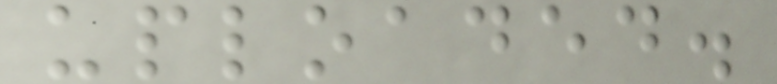uploaded.
